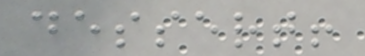dessert!
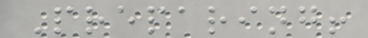Preparing!
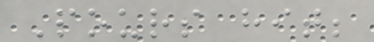Pours hit;
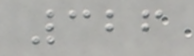326
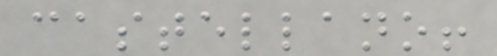castellano!
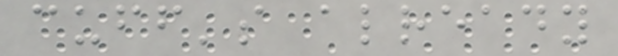cuff's already
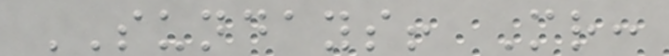SUNDAYS! Mr:
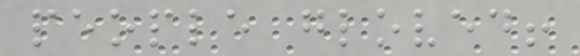people gloved!
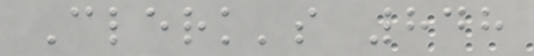Clerk's 848
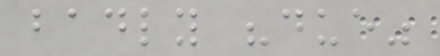badly "due"
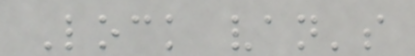Lock van's
